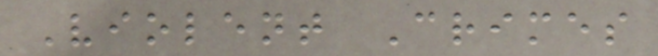Violent Crimes
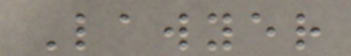Lawyer
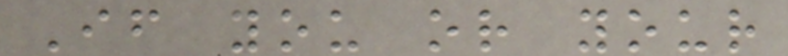If you or your
